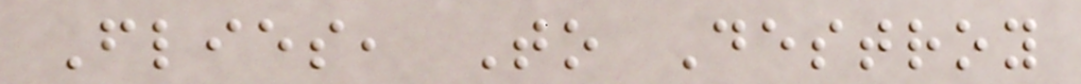Flies, To Destroy
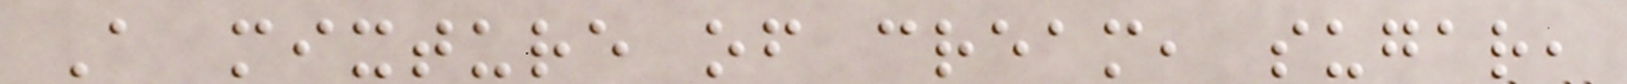A mixture of cream, sugar,
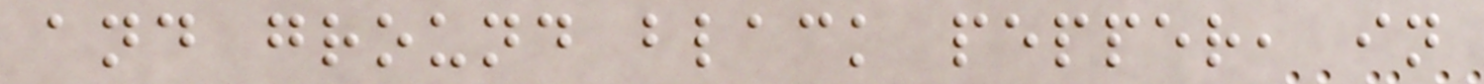and ground black pepper, in
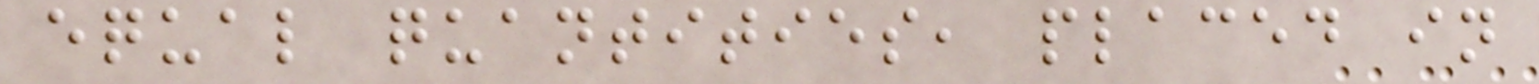equal quantities, placed in
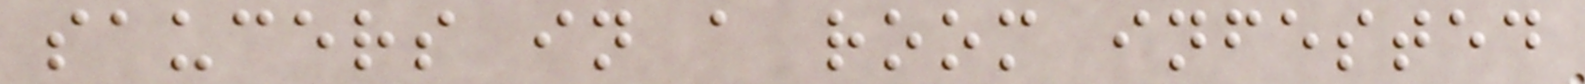saucers in a room infested
